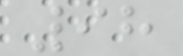98
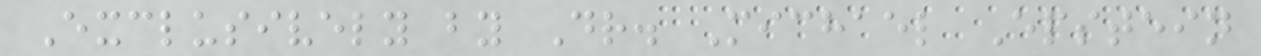Exclusively by Dr. Michael Epstein
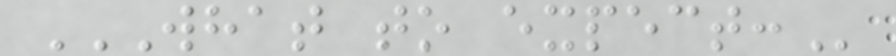WHAT TO EXPECT:
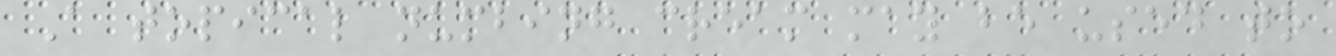A topical numbing cream may be used to
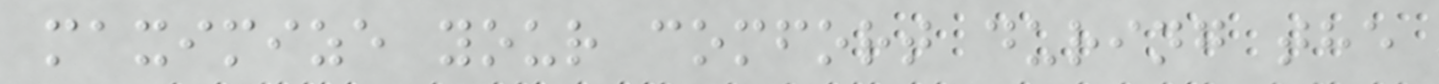maximize your comfort during the
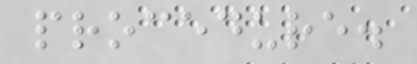procedure.
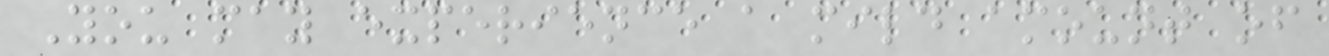You may experience a mild amount of
